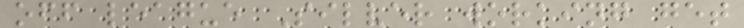off league Silver working get
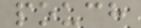pouch
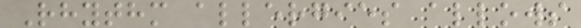Rhythm allergies allows
